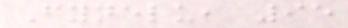Fynelu, 95
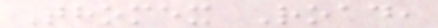Thomex Road,
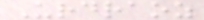Urdraoz
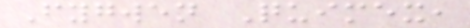Fygwen Quimex,
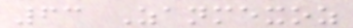63 Zanmexoz
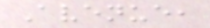Avenue,
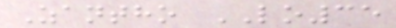Zantho LO35
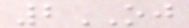2OJ
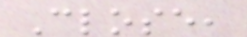Close,
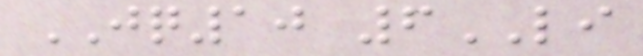JQ10 6LI
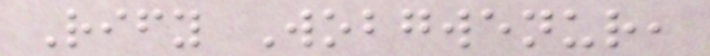Rify Wobgwenur,
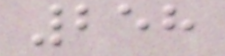258
